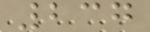237
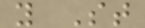y St
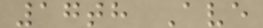17th Ave
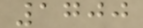1700
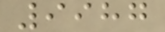9987
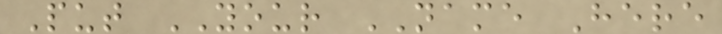Put YOUR NAME Here
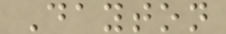Dayton
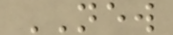NEW
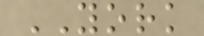YORK
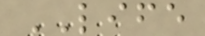LIFE
